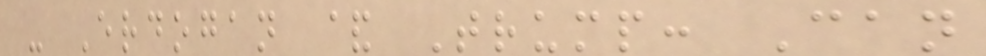- Erdogan & Trump: Can
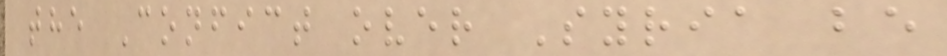the Confict over Syria be
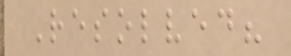Resolved?
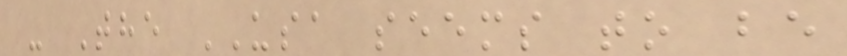- The USA seems to be
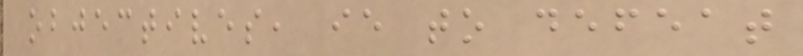objectives, ie to defeat
